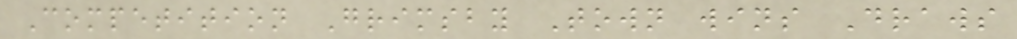Competition Grimsby Town wins Draws
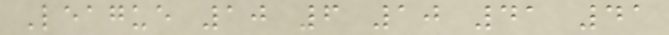League 10 6 10 41 41
